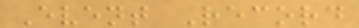Event Record
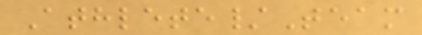Athlete/Team
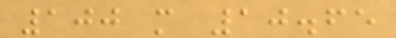100 m 10.65
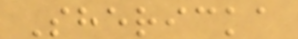Shericka
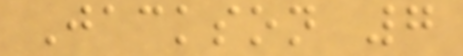Jackson 7
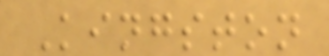Kingston
